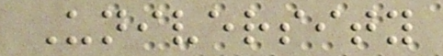University
